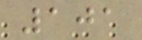101
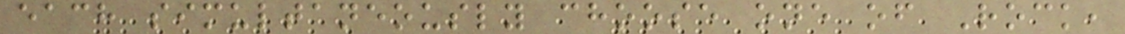each simultaneously choose one of Rock,
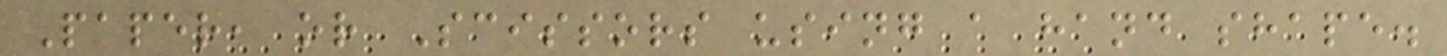Paper, or Scissors using a hand shape.
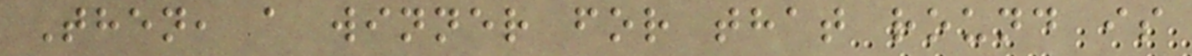Then, a winner for that round is
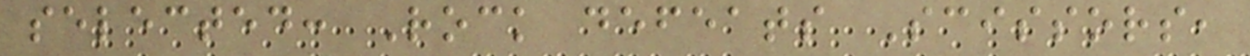selected: Rock defeats Scissors,
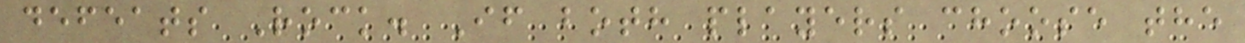defeats Rock. If both players choose the
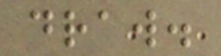draw.
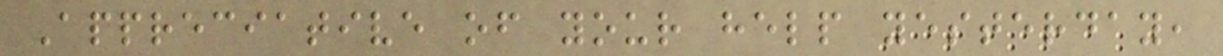Appreciative of your help yesterday,
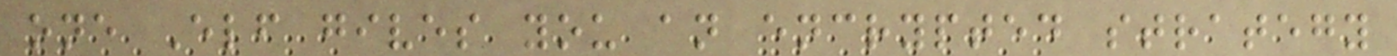one Elf gives you an encrypted strategy
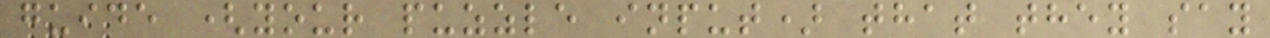guide (your puzzle input) that they say
